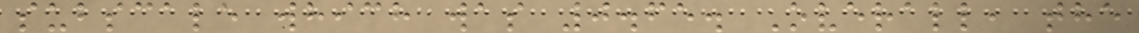subscale which was 0.65. Overall, the
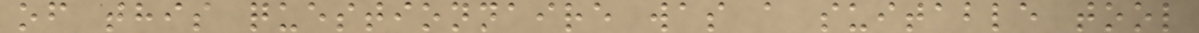of this questionnaire was a suitable tool
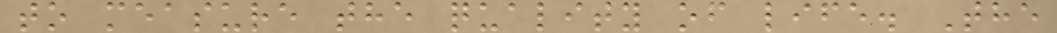to measure the quality of life. The
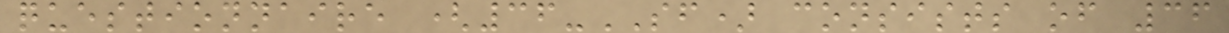questionnaire (36-SF) consists of 36
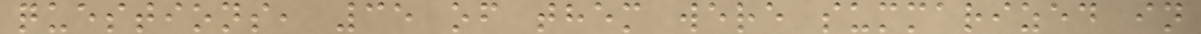questions, 35 of them were summarized in
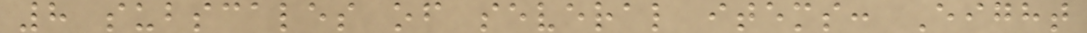8 subscales of several items: Eight
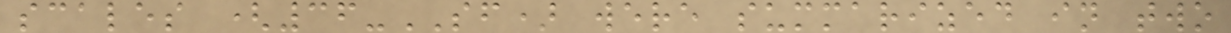scales (36-SF) were summarized in two
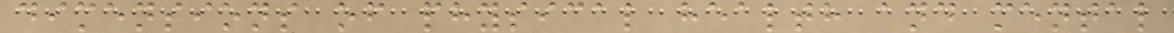dimensions of physical health and mental
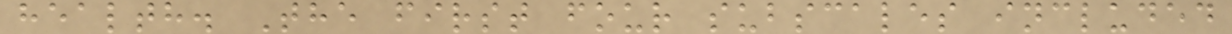health. The first four subscales included
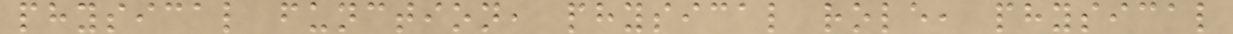physical function, physical role, physical
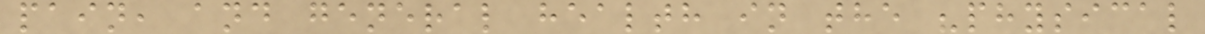pain, and general health in the "physical
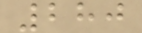280
